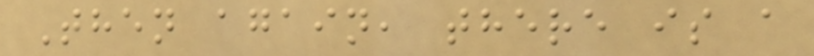Then again, there is a
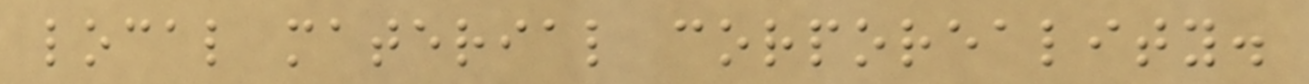local material corporeality.
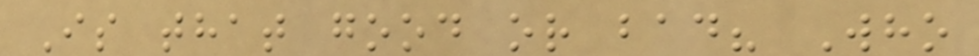Is that good or bad? Who
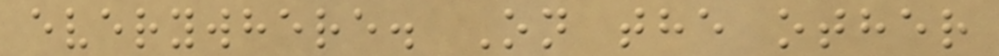everywhere. On the other
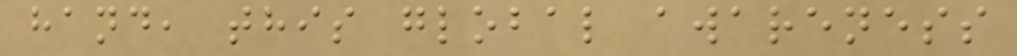hand, this global awareness
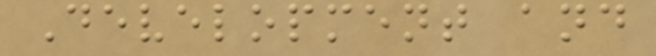Development and
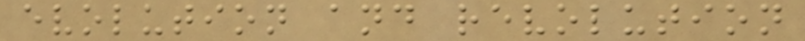evolution and revolution
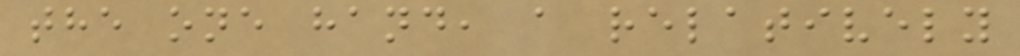the one hand, a relatively
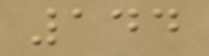144
